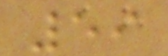59
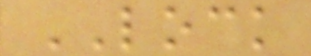LOCK
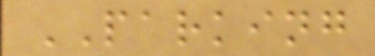PARKING
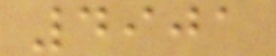4901
